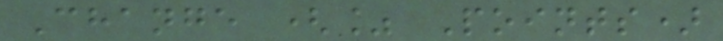Change (% Points)
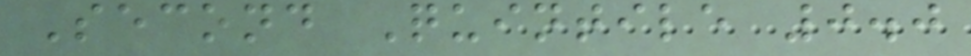Second Quintile 0.0
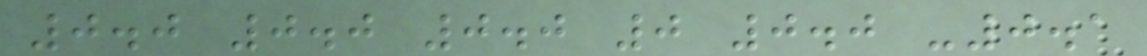0.0 0.0 0.0 0 0.0 -0.1
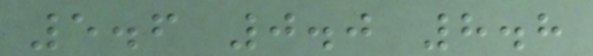5.6 0.0 8.8
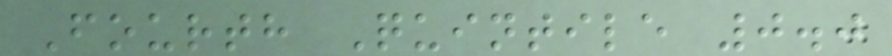Fourth Quintile 0.0
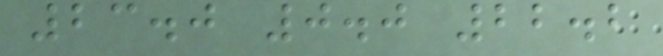23.0 0.0 22.2
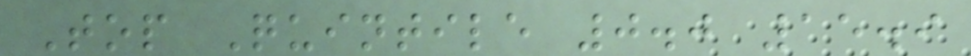Top Quintile 0.0 15.9
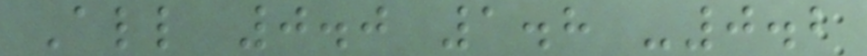All 0.0 1.8 -0.2
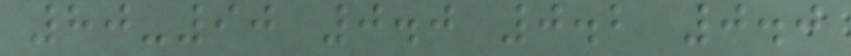80-90 0.0 0.2 0.0
